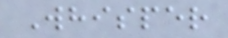Whisper
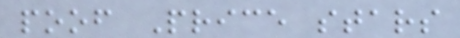poof Price stars
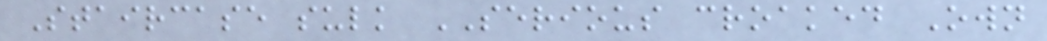Staircase sulk SERIOUS croaked Own
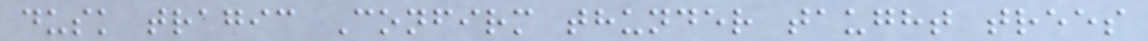dusk tragic Confirm thunder taught trees
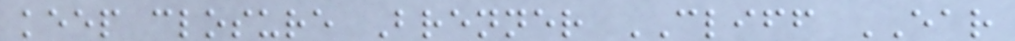keep closure Brenner CLIFF EAR
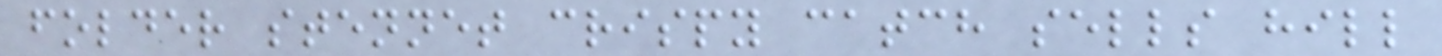folder stennet crispy catch sells hill
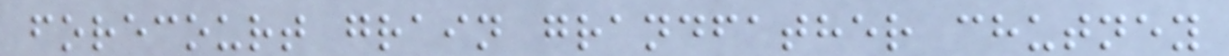forecourt grain grandfather chutney
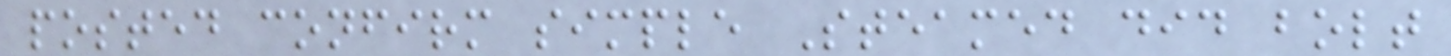posted confirm simple Steamed did bolt
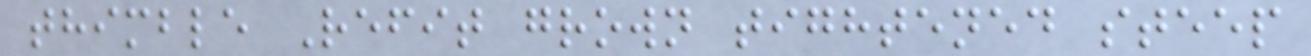thimble Refit grown tightened steep
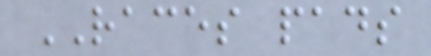RACES pads
